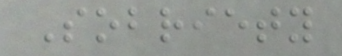Sobriety
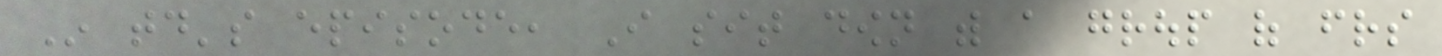In today's episode, I sit down with a group of friends
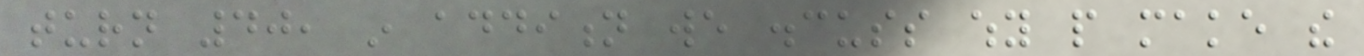turn 40, in addition we discuss why people make the
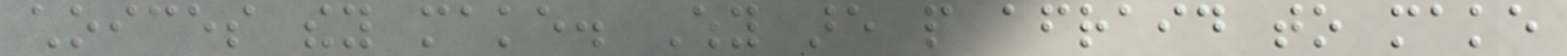choices they make. Why are people afraid to make
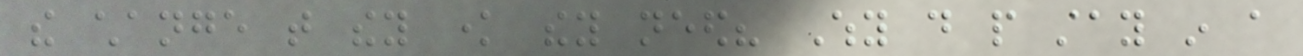the change that they know they need? Why do people stay in a
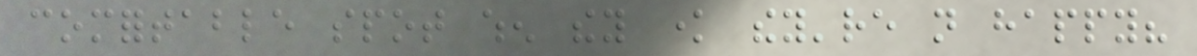comfortable spot when they know they're not happy?
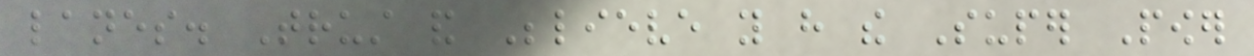lanes. Trust and Believe you have the Super Power
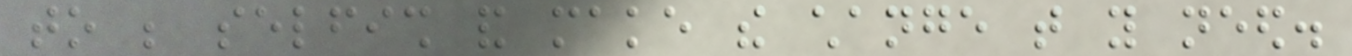to be selfish and make the change that you need.
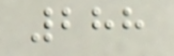288
